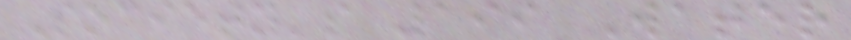Society's 199 Water
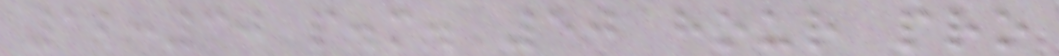12:30 p.m. 50 hour pro
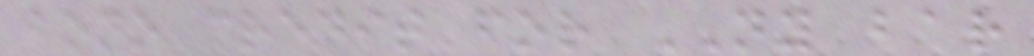bono credit for NY bar
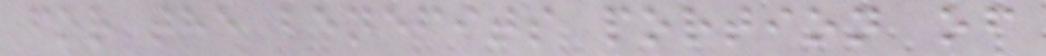for the benefits portion of
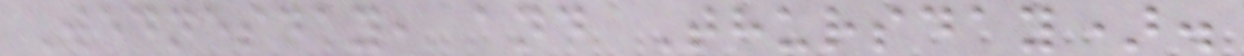Wednesday, and Thursday).
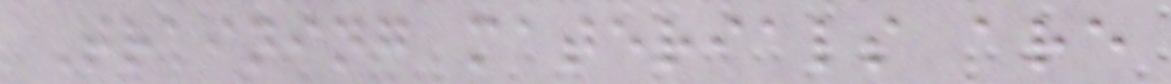Training materials are
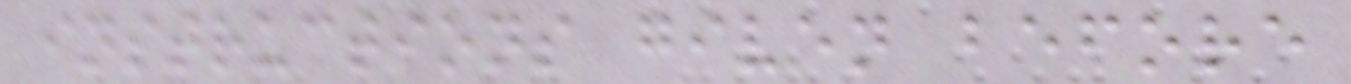instructions given before
